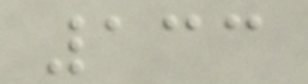133
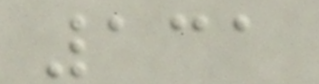131
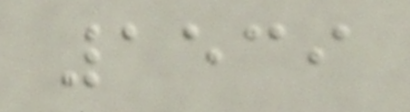1539
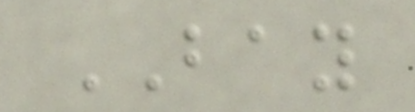BAY
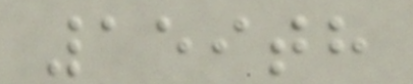159th
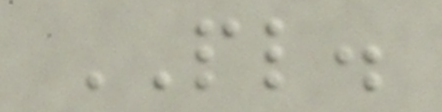PL.
